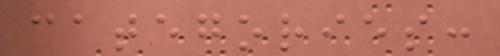categories:
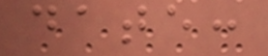date:
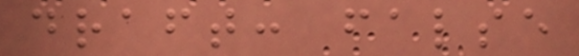draft: false
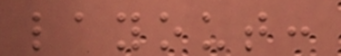layout:
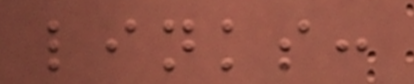links:
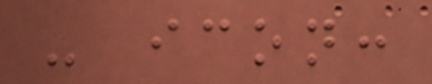- icon:
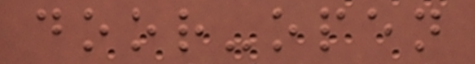door-open
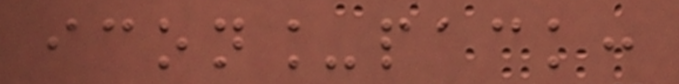icon_pack:
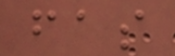fas
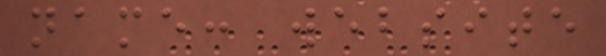name: website
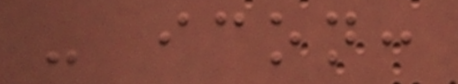- icon:
